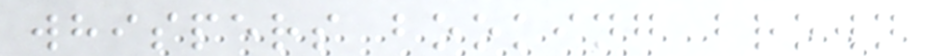whispers booking brown
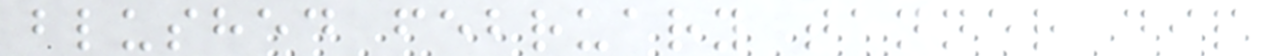blushed february tanner dip
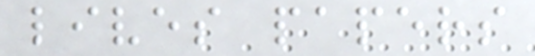lives papers
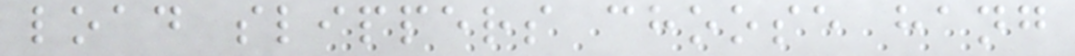load slippers choose hang
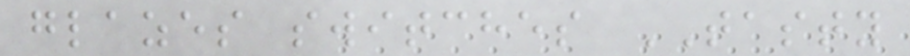glazes switches TASTY
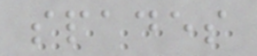spades
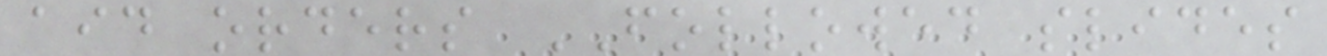aid orders FOLLOWED slides
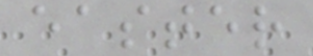easter
